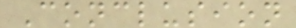Conclusion
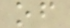of
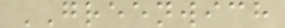GREENWICH
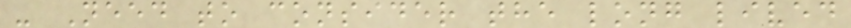- Need to consider the long lived
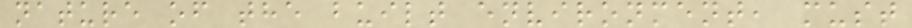nature of the built environment, must
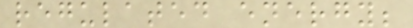regulated energy;
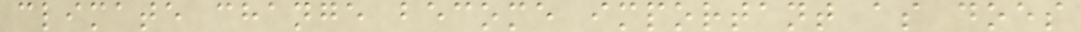climate change become important as does
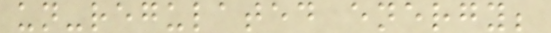un-regulated energy;
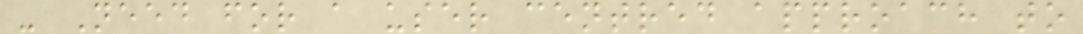- Need for a user centred approach to
